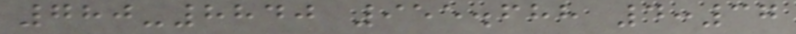780-8840 955.688 4:37
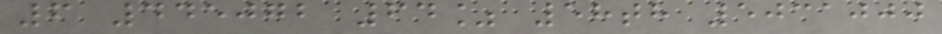6 445072 64% 58th 5031000
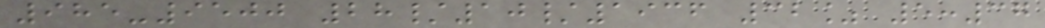985-9500 28/10/1936 32% 5:37
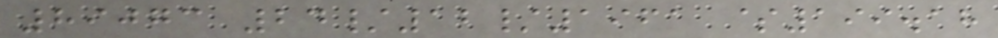89073 24/12/1961 $199.18
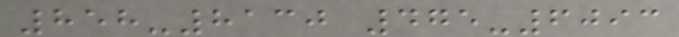858-8130 475-6093
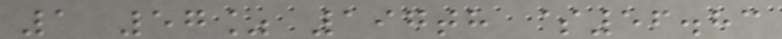1 57% 197th $56.83
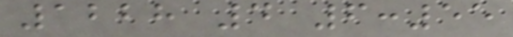1228 4 6:55
